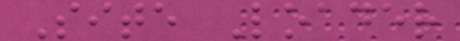Site Loader
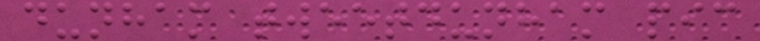dunham tweetdunham pic
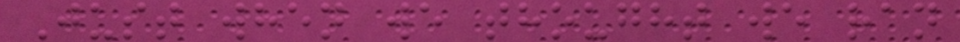Just when we thought we ran
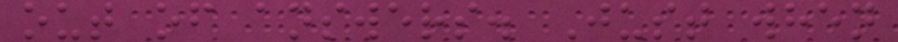out of answers. Just when
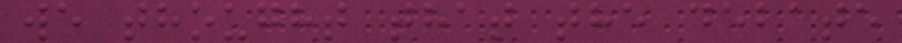we thought that the debate
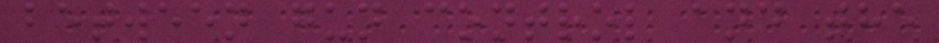between gun control and the
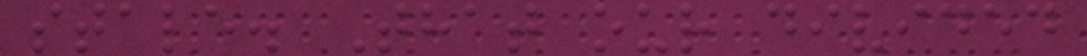stale. That our divided
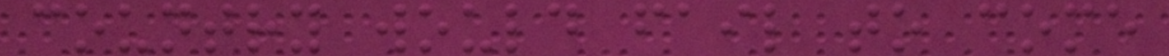country would fail to come
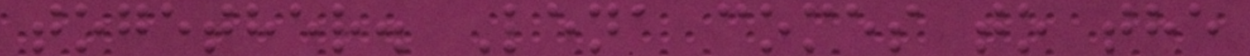together. Lena comes to the
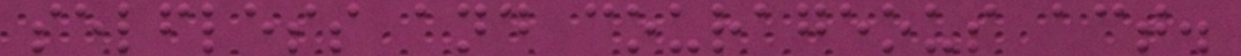selfless and courageous act.
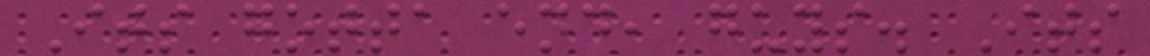Its gotta end, guys. Its
